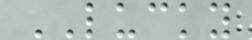LUCKY
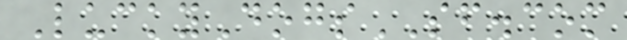LuckyDogsSF.com
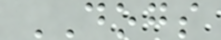DOGS
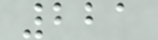221
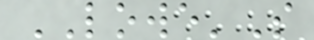LOWE'S
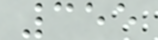355
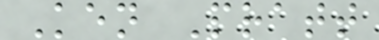Ken Pratt
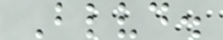Blvd.
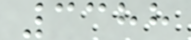3388
